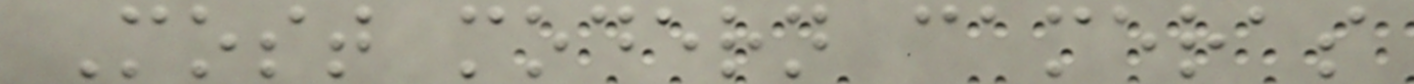Most modern cameras
